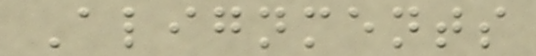Alignments
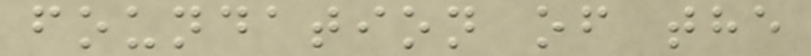foundation of the
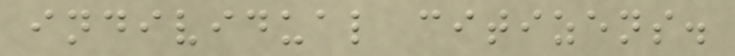individual citizens.
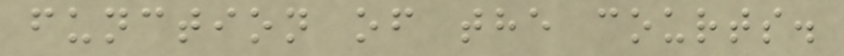function of the courts.
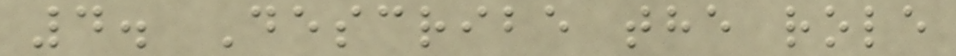4. Describe the role
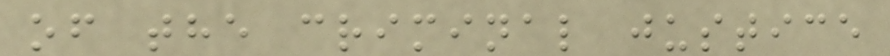of the criminal justice
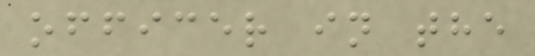officer in the
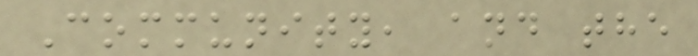Community, and the
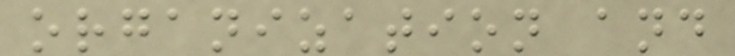organization and
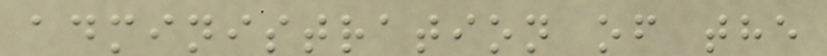administration of the
